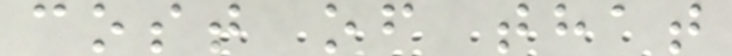cost of that
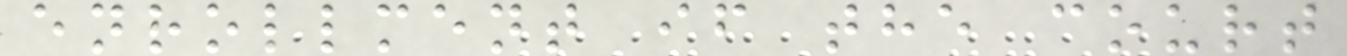enrollment if the court
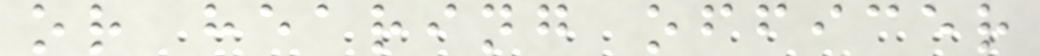or hearing officer
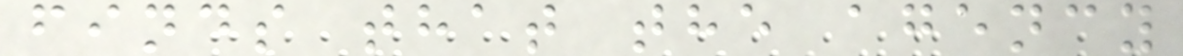finds that the agency
